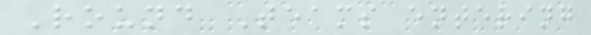Round Teams entering
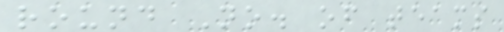round No. of teams
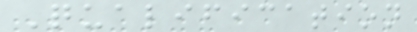Qualification
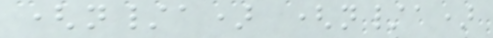(n/a) (n/a)
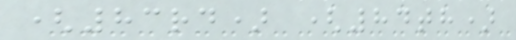(83rd) (84th)
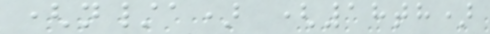(n/a) (18th)
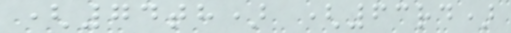(74th) (63rd)
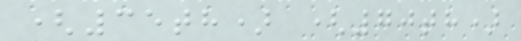(35th) (70th)
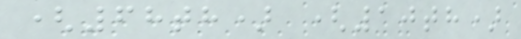(68th) (10th)
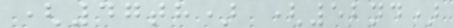(47th) (52nd)
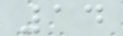14
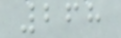268
